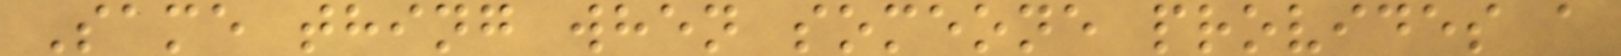Same thing when someone provides a
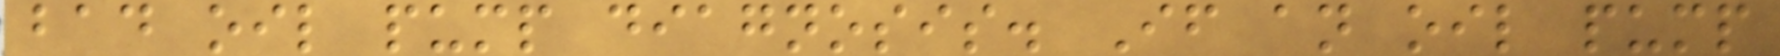bad oil pump diagnosis. If an oil pump
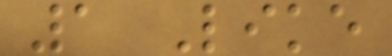1 Like
